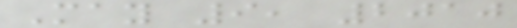May 9, 2010
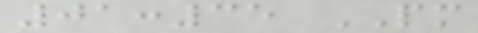01:35 PM
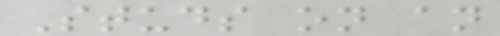Studs on an
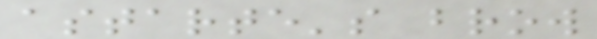astarte's brow
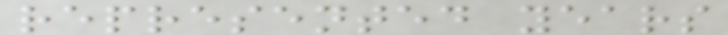represented years
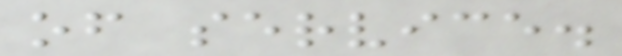of service.
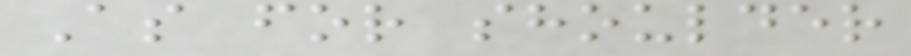As for shoulder
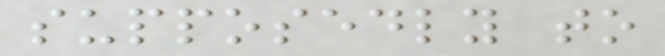supposedly to
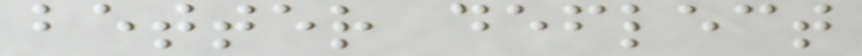better deflect
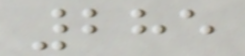285
